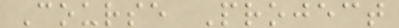Course Project
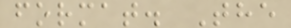format. The
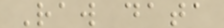Raw data
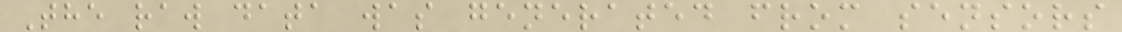The raw data was generated from sensors
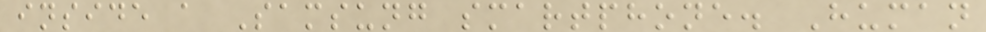inside a Samsung smartphone. Human
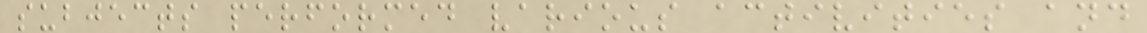subjects performed various activities and
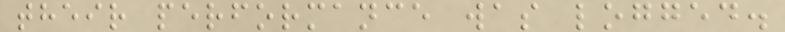their performance was logged.
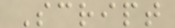Script
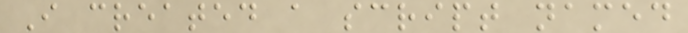I created a script named
